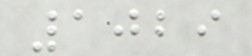1029
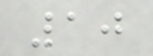10
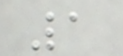1
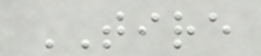TIRE
